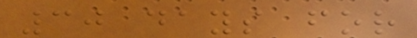30 days for
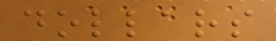dollars
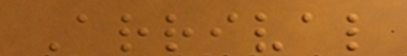Arrival
